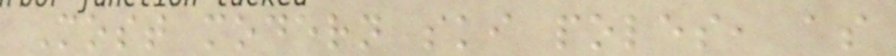Most modern ski poles, as
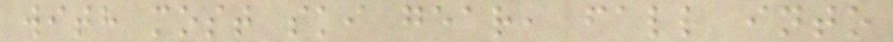with most ski gear, fall into
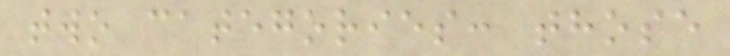two categories: those
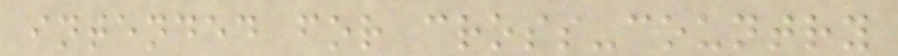intended for cross-country
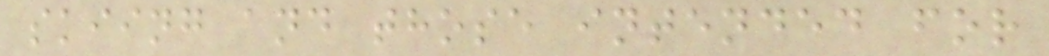skiing and those intended for
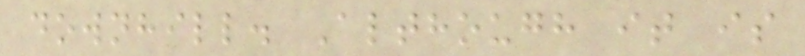downhill. Although it is
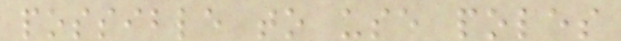possible to use poles
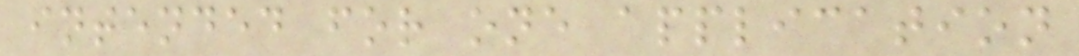intended for one application
